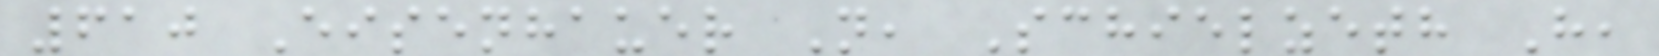610 Eisenhauer N, Schielzeth H,
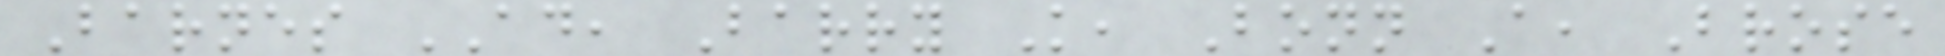Barnes AD, Barry K, Bonn A, Brose
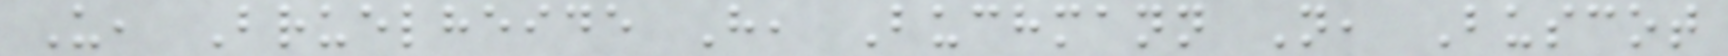U, Bruelheide H, Buchmann N, Buscot
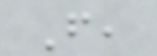F,
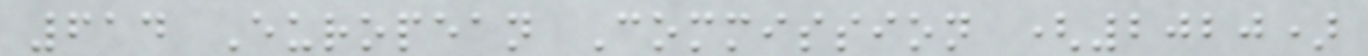614 European Commission (2020)
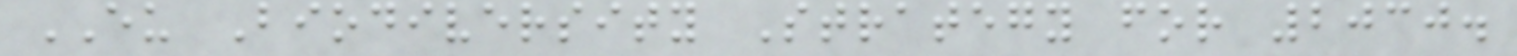EU Biodiversity Strategy for 2030.
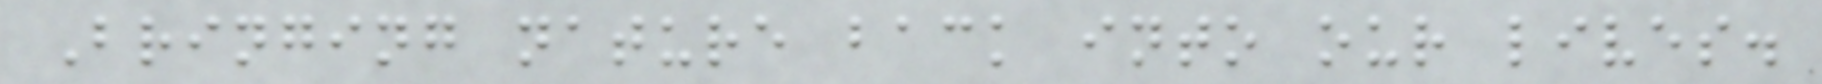Bringing nature back into our lives.
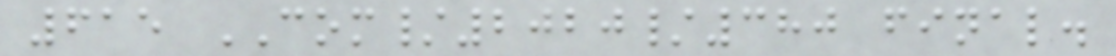615 COM/2020/380 final.
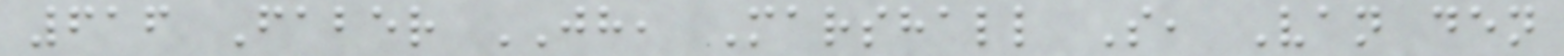616 Faber JH, Marshall S, Van den
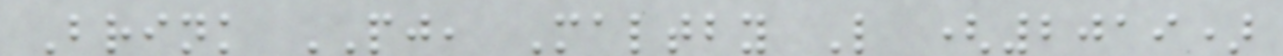Brink PJ, Maltby L (2019)
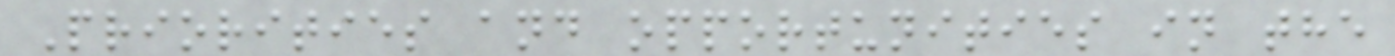Priorities and opportunities in the
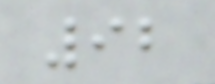92
